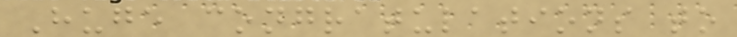Huge congratulations to
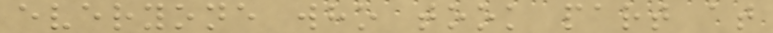everyone who took part at
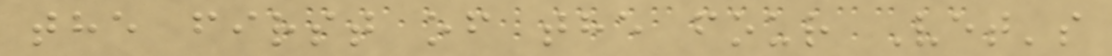the first of the four Vet's
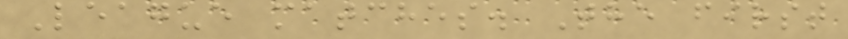League matches. The first
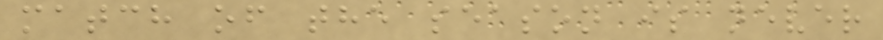match of the season is never
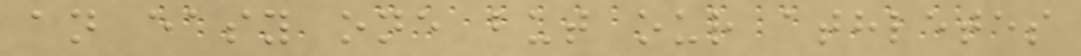an easy one but our athletes
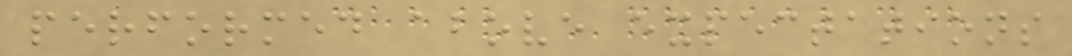performed above expectations
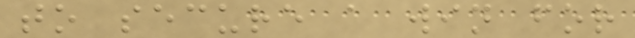to secure a win for
